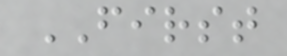FIRST
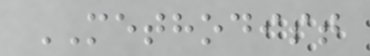METHODIST
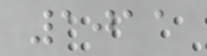1011
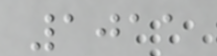1011
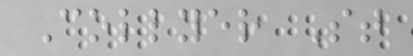Collyer St
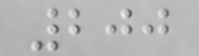200
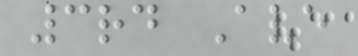3rd Ave
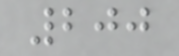200
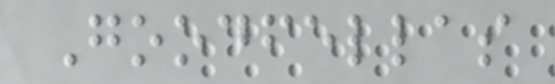Goodfellas
